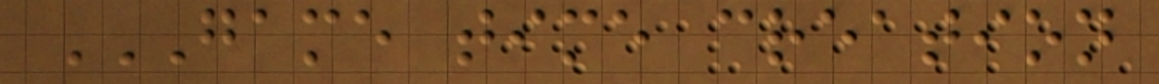GAME TIME CREATION
